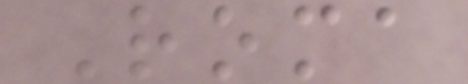Roma
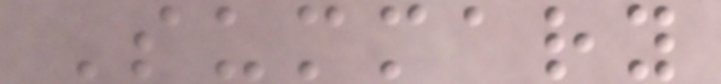Summary
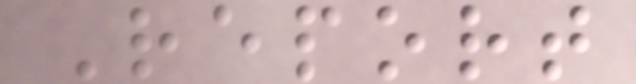Report
